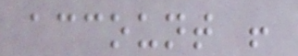account !
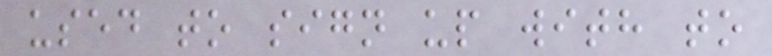used to sign up with to
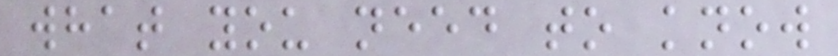what you need to know
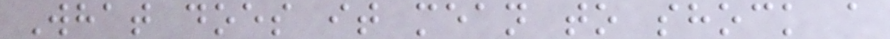What does it mean to shock a
